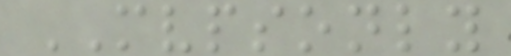MVPSONLY
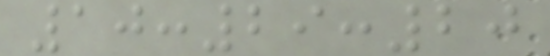10:29:20
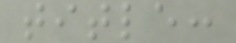title:
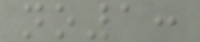no1:
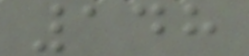148
